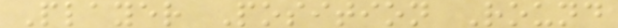Player Position Round
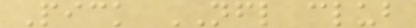Pick NFL club
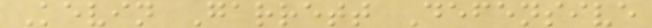Kevin Garrett Defensive
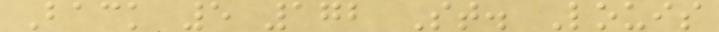Back 5 172 St. Louis
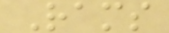Rams
